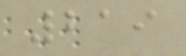219
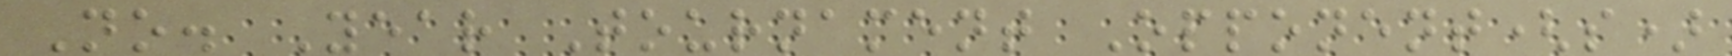No. Year Tournament Opponent(s)
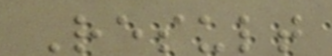Result
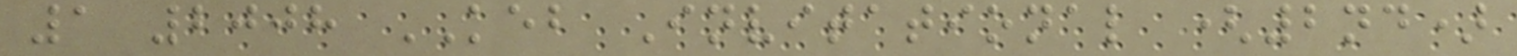1 2008 KEB Invitational (2nd)
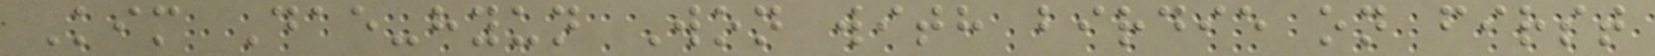Kim Dae-hyun Won with birdie on first
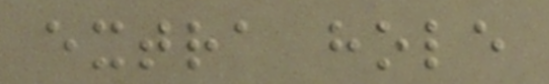extra hole
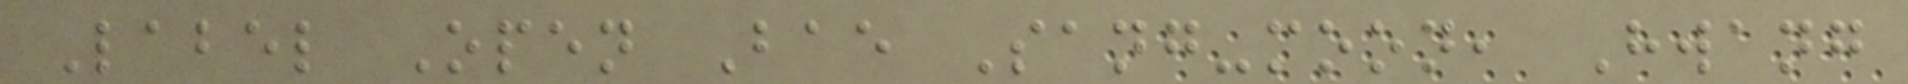Label Open Bae Sang-moon, Hwang
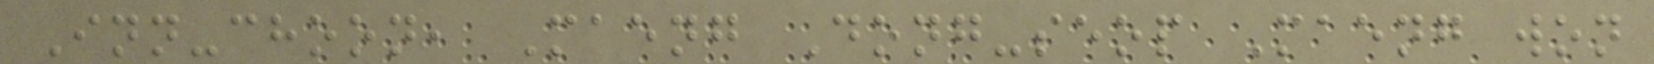Inn-choon, Maeng Dong-seop Maeng won
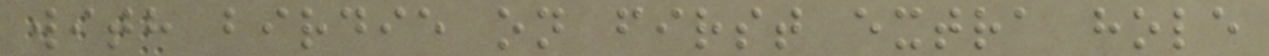with birdie on first extra hole
